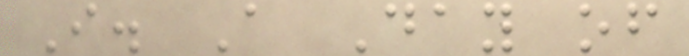I. A Day of
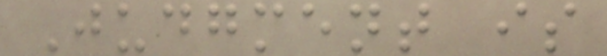Judgment is
